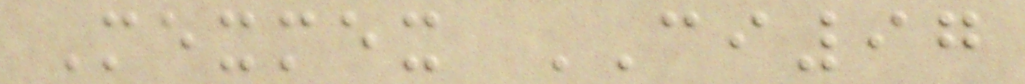Mexmex CI97
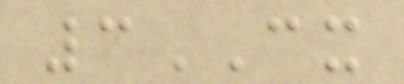3CX
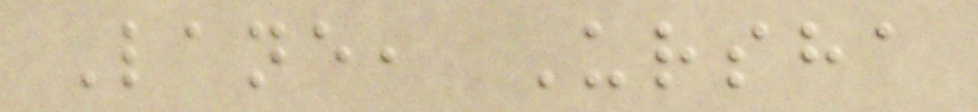Lane, Ursha
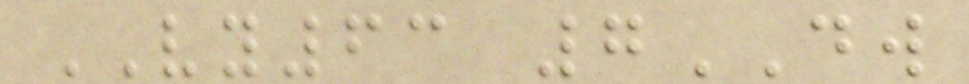VY63 7DW
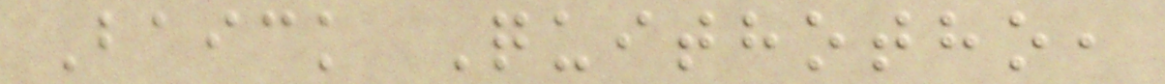Baick Quithotho,
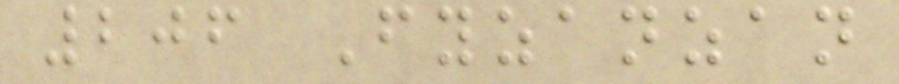206 Fyzanzan
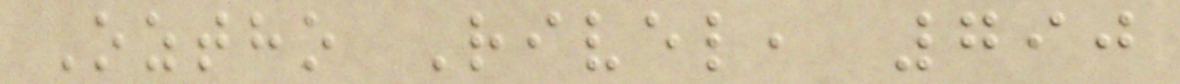Oztho Rivel, 790
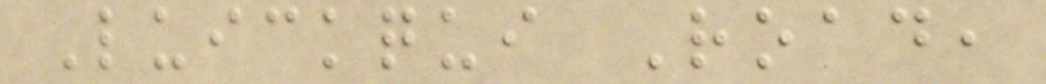Luickqui Road,
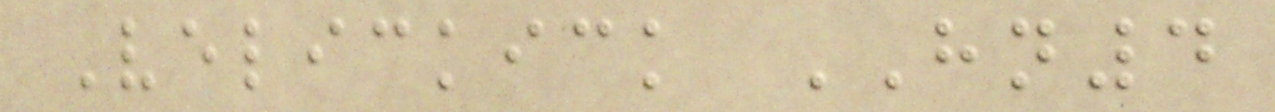Velickick HN4
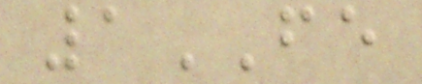1FE
